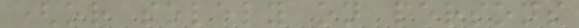(or solely on persons
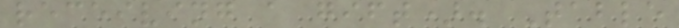receiving a gift). Table
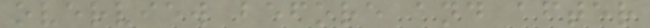overview before and after
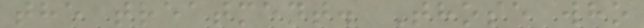the treatment. Those who
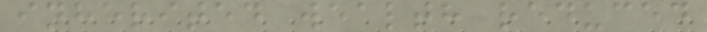inherited wealth reduced
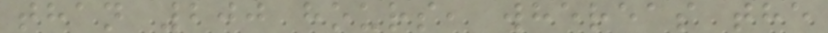than 200 hours, whereas the
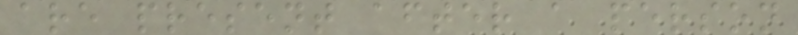are present after a person
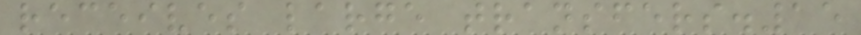receives large transfers.15
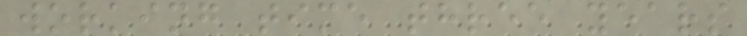working time three years
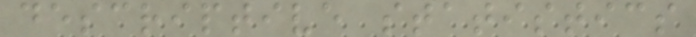descriptive statistics
